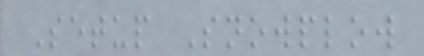Setup Snowplow
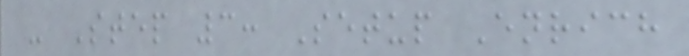- Step 3: Setup Enrich
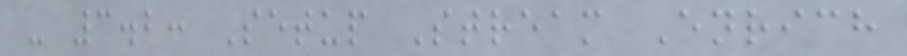- 3.2: Setup Stream Enrich
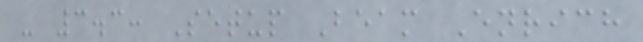- 3.3: Setup Beam Enrich
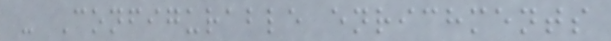- Configurable enrichments
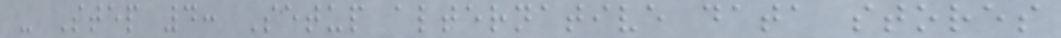- Step 4: Setup alternative data stores
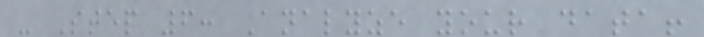- Step 6: Analyze your data!
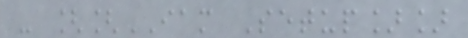- [[IAM Setup]]
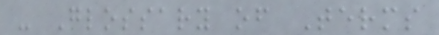- Glossary of Terms
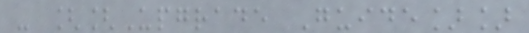- [[Upgrade Guide]]
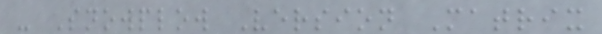- Snowplow Version Matrix
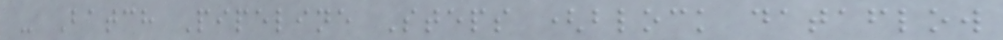- Batch Pipeline Steps (block dataflow
